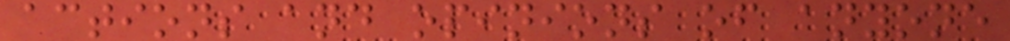actions and opinions of anyone
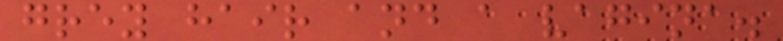grey hair and a vagina.
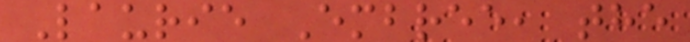Laurie Embree, the
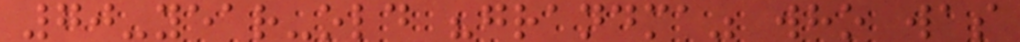70-year-old "grandma" who was
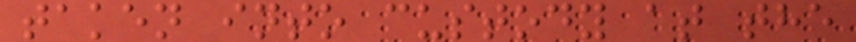taken into custody at the
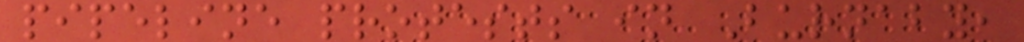pipeline protests in Burnaby,
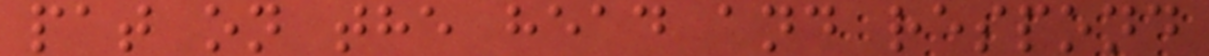pat on the head and respond
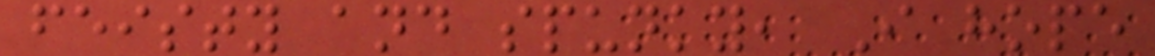feisty and spunky, I hope
